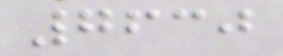7630
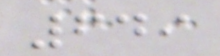649
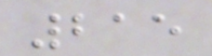215
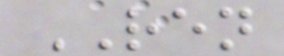REN
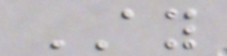AY
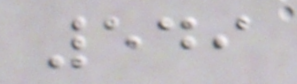549
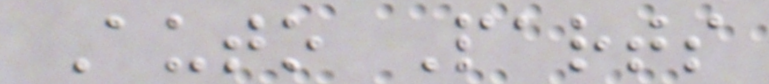Auto Parts
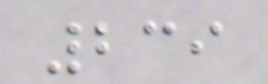239
